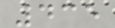435
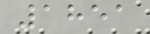1851
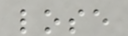lose
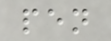pen
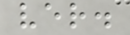ver.
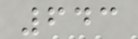643
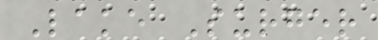Lake Surger
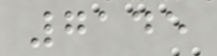7145
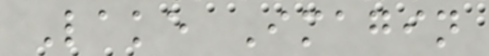Lake Imagin
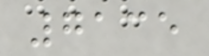7135
